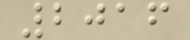2016
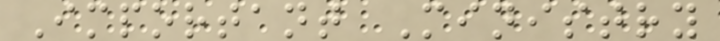Important Ministry
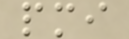pmi
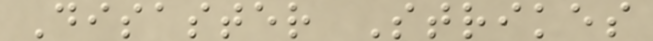Disaster Strikes
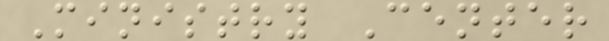Ministry Center
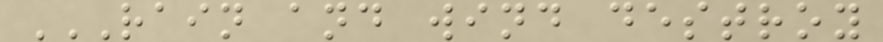RAIN AND WIND DESTROY
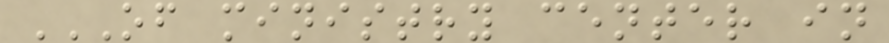OF MINISTRY CENTER IN
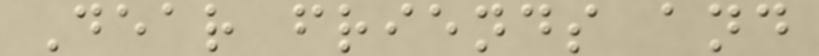Dear friends and
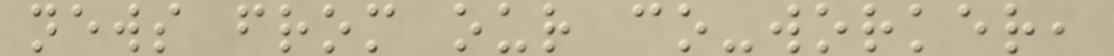news from our co-worker,
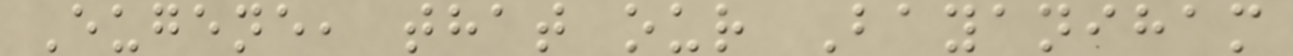Eugene, that our Bayaniham
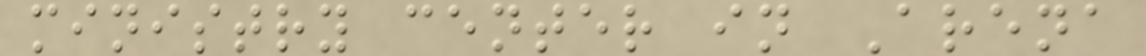ministry center in Arena
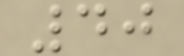40
